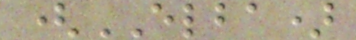(ELBA)
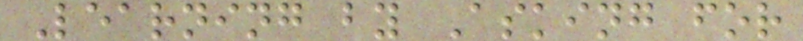Learning by Asking for
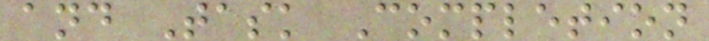and Task Completion
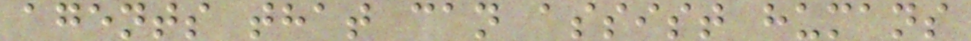agents that can assist humans
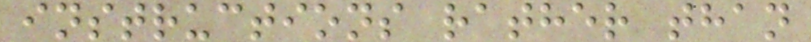instructions rather than
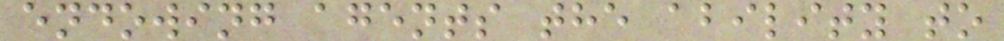endowing agents the ability to
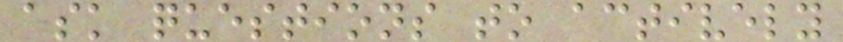ask questions to actively
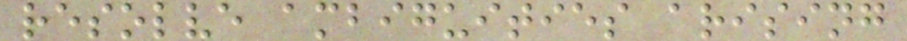resolve ambiguities arising
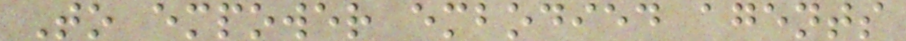To empower embodied agents
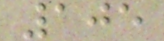105
